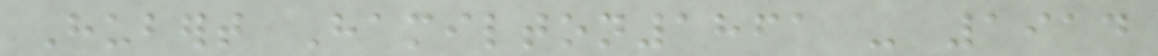Hubert Hamilton1861 - 1914
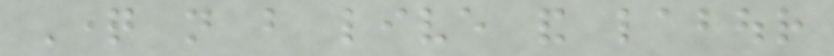Question not but live and labour
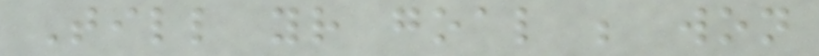Till your goal be won
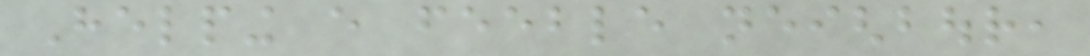Helping every feeble neighbour,
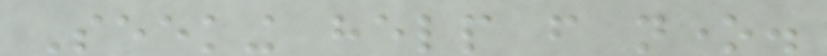Seeking help from none.
